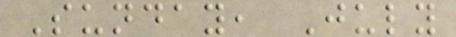Sunday, July
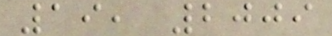19, 2009
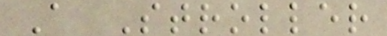A Stroller
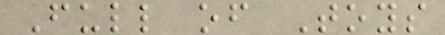Full of Toys
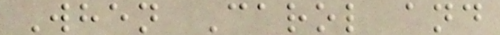When Carol and
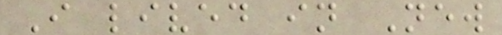I lived in New
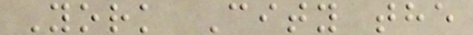York City the
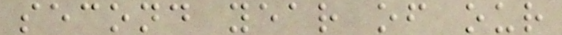second year of our
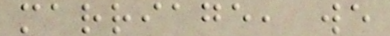marriage, we
